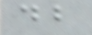db
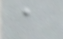a
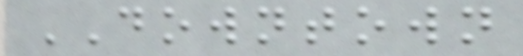DOWNTOWN
